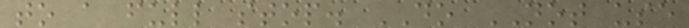to a full stop. DO NOT use
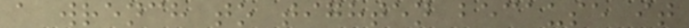a wrench to tighten because it
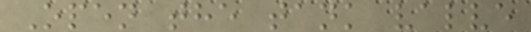Open the tank valve
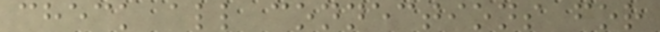check all connections for
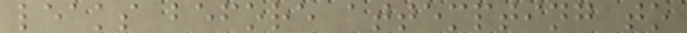leaks before attempting to
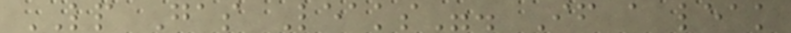LP Gas Leaks". If a leak
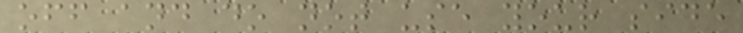off and do not use your side
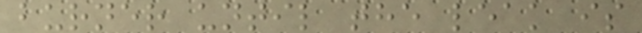burner until the leak is
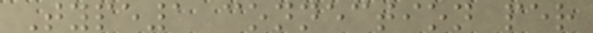Type1 connection per
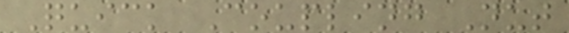Quick Coupling Nut
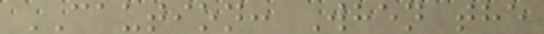CAUTION: When the
